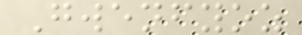Gwenfyoz
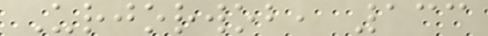Urjorwob, 133
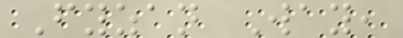Fyzan Way,
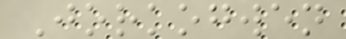Jorkogwen
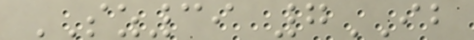SZ39 7IB
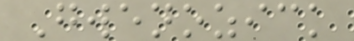Gwenozick
